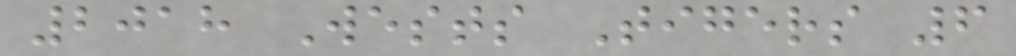2018 Wests Tigers 6
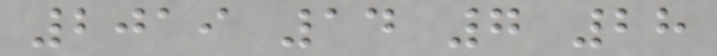2019 14 7 28
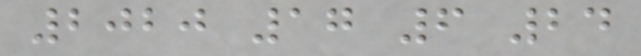2020 17 6 24
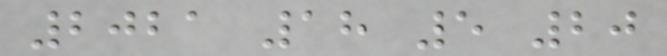2021 18 5 20
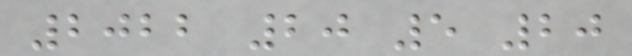2022 20 5 20
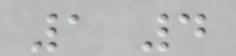1 4
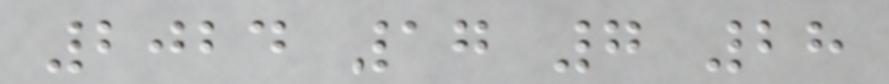2024 17 7 28
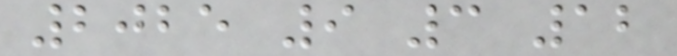2025 9 3 12
